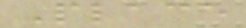Place
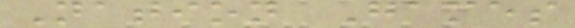Nation Games
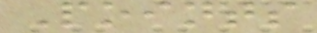Points
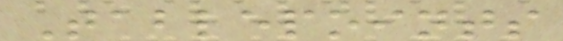Tablepoints
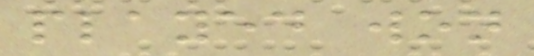played won
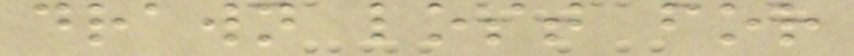drawn lost for
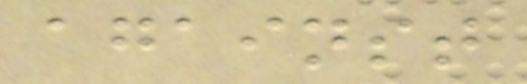against
